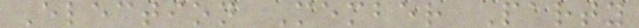Election Member Party
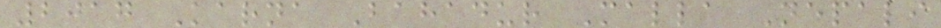2017 Karna Bahadur Malla Nepali
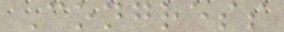Congress
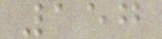157
